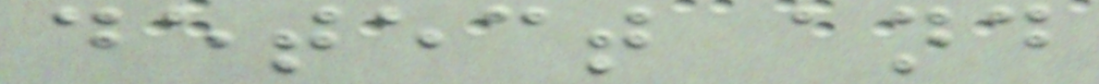detect and
